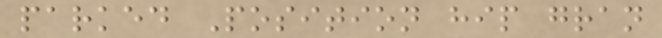parked Position hip gran
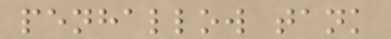penhallow tank
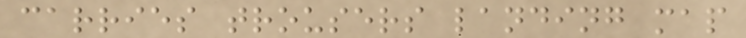carries trousers landing map
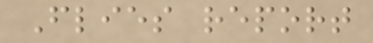Flies report
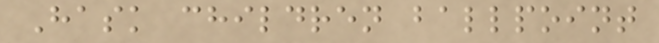Hask children ballpoint
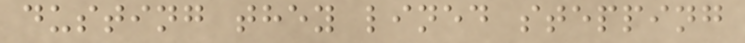dusting they lined stepping
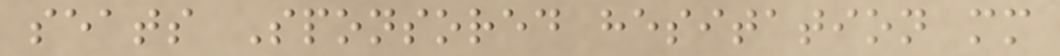seats Sponsored hesitation mm
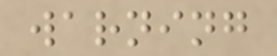warning
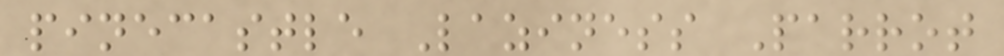pinecastle Laziness Parrot
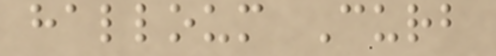halloum Curb
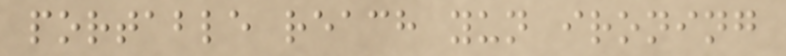portable reach yun ironing
